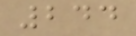244
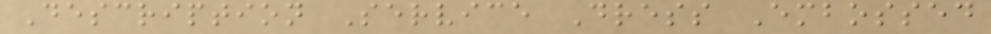Description Service Dress Embossed
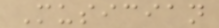Musician
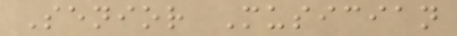Senior Musician
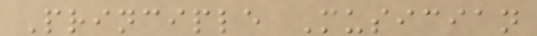Principle Musician
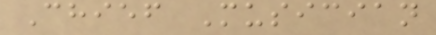Chief Musician
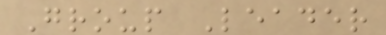Group Leader
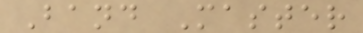Band Master
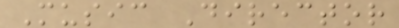Music Director
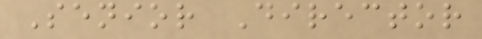Senior Director
